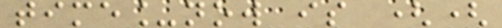time_now is ((
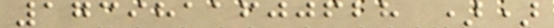1739811600628 ))
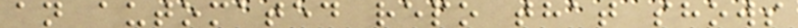an automated repo that shows
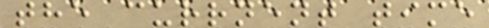the currnent time
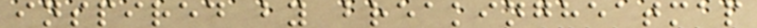inspired by breakingheatmap
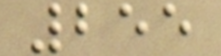255
